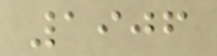1906
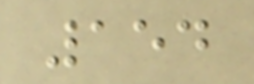154
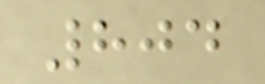804
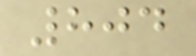804
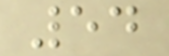54
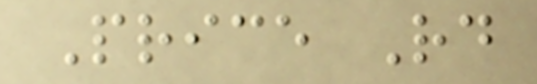Price Rd
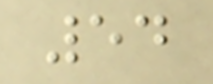54
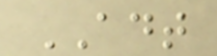ADT
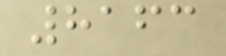8163
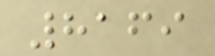8169
